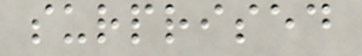surprised
